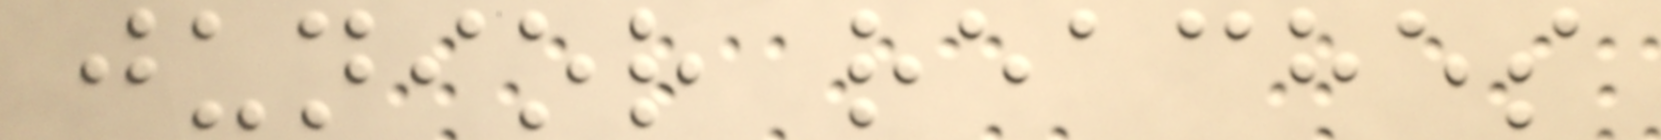junior reaches
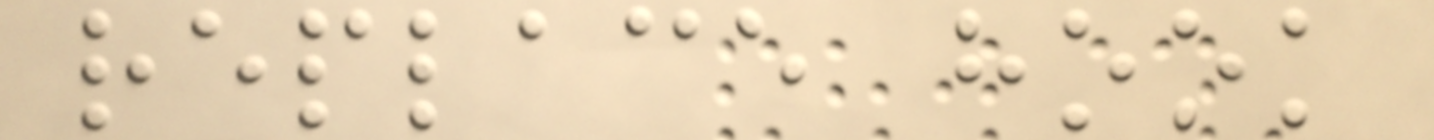replace hook
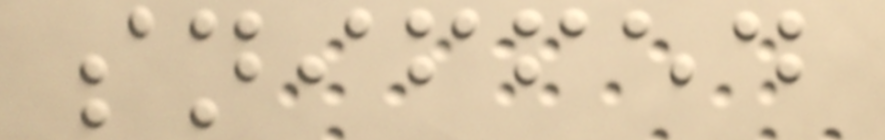sniffed
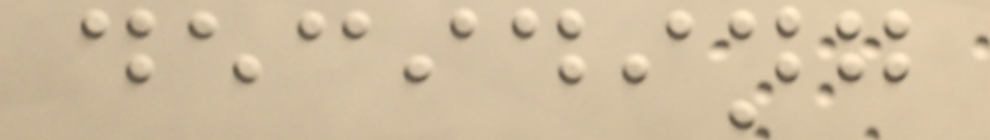deciding
